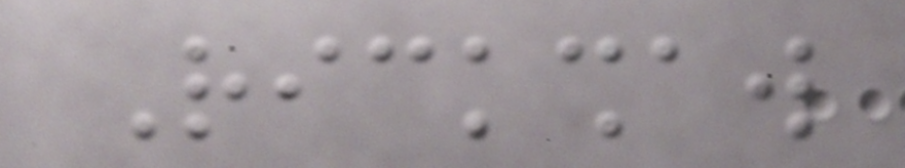Rickshaw
